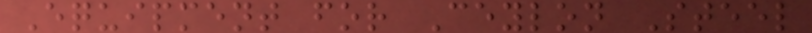Equipment for Ceylon Steel
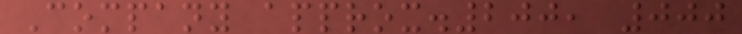Company approx.200, 000
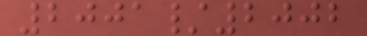2001/2002
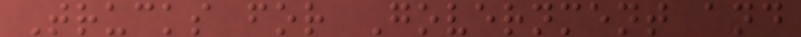Trucks for Government and
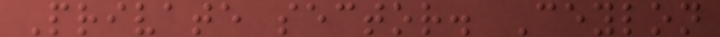Private sector. Ceylon
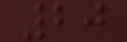20
